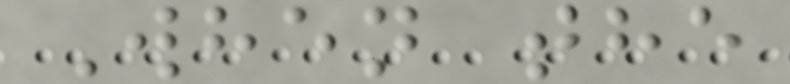When the
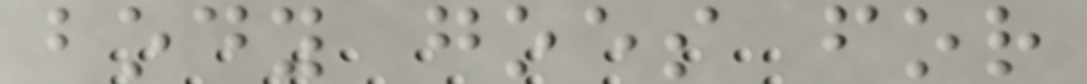body goes for
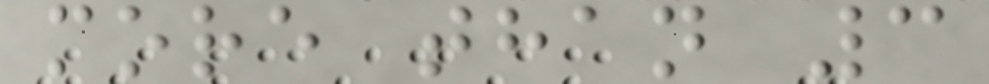more than 3
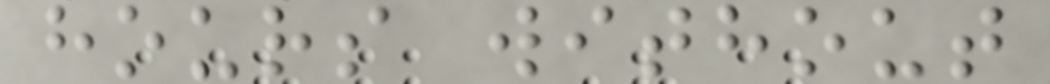hours without
